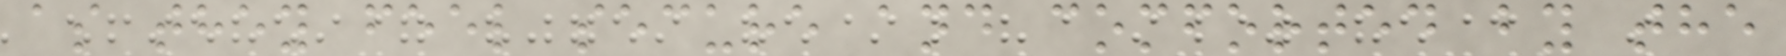as they feel secure and comforted by the
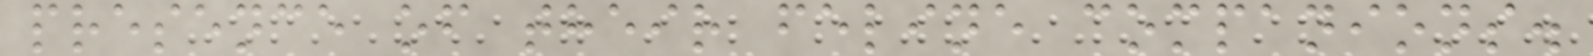presence of their feline companions.
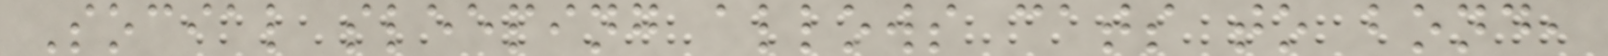Social sleeping allows cats to bond,
